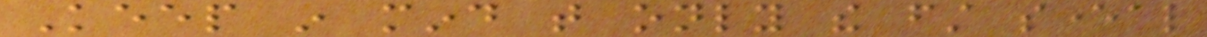Keep in mind that only the first several
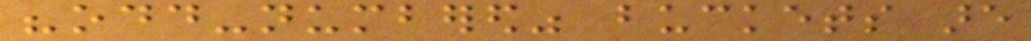"odd-numbered" buckets are
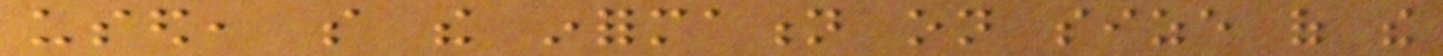used, so the information on size of the
